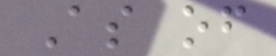As of
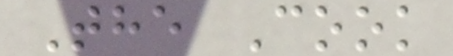The Cook
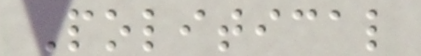Political
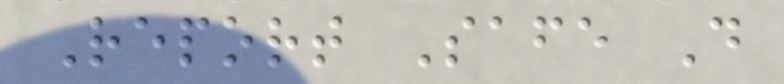Report Safe D
